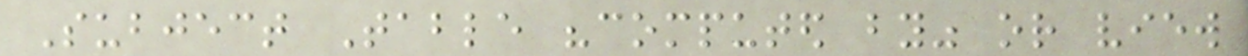Subject Table "computed by" or view
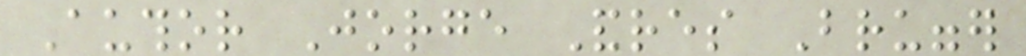Author Jorge Andres Brugger
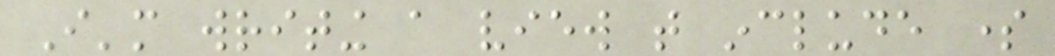I'm writing a view that include some
